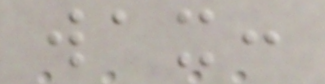wax:
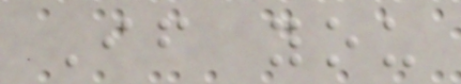If you
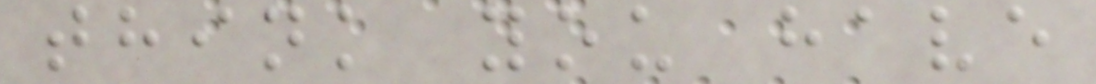think you have
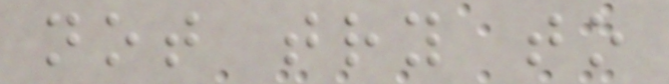not try to
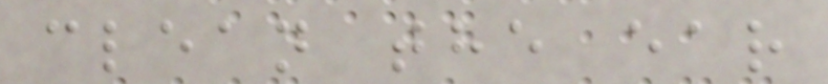clean the ear
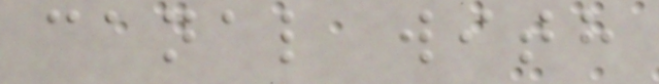canal with
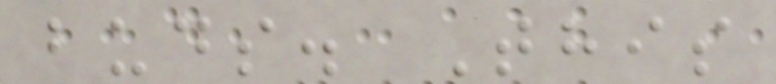buds. This
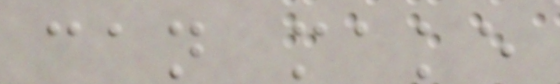can make
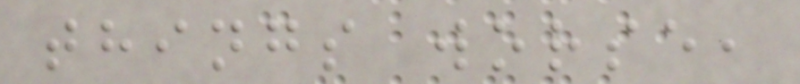things worse,
